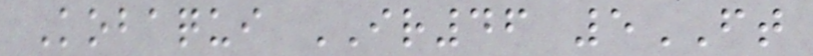Kobaqui IR46 5FT
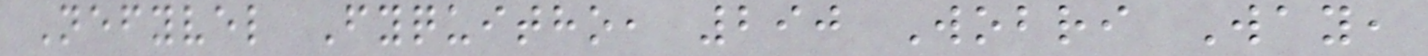Nefyvel Fyquitho, 290 Wobri Way,
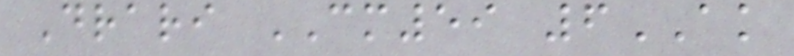Drari CM59 6AK
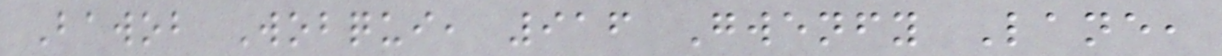Bawob Wobqui, 916 Gwenfy Lane,
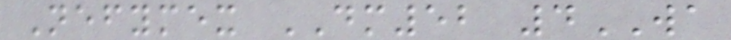Nefymex DM52 4WA
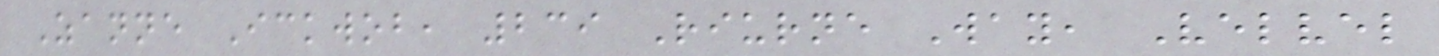Zanne Ickwob, 239 Riurne Way, Velvel
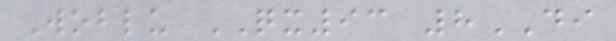Woblu QX93 8DI
